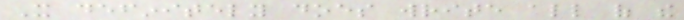It definitely does write all of the
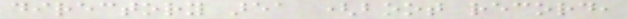directory area (boot record,
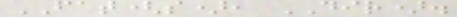FAT(s), DIR).
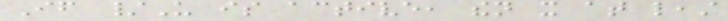If /U is active, then it at least
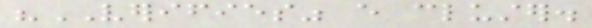"VERIFIES" every cluster.
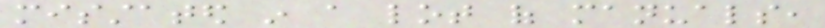misstated in a lot of manuals,
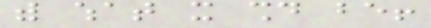with what it should be!
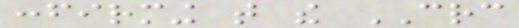confirming that the CRC
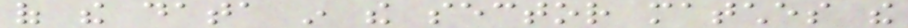of the data in the sector matches the
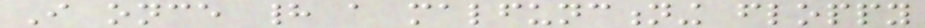I once had a malfunctioning floppy
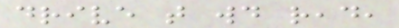drive that would read,
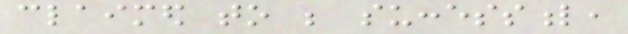claimed to be successful,
